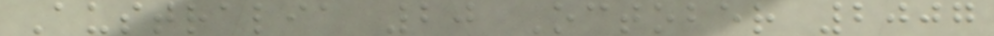Australia 20 October 2007
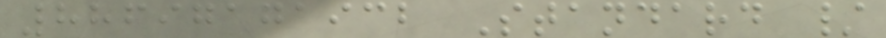88697171932 Standard /
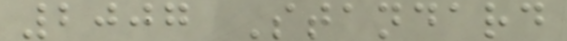2007 Standard
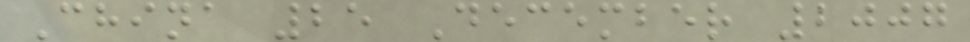China 25 December 2007
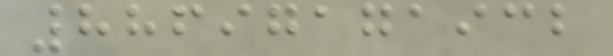88697171932
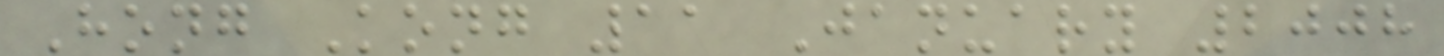Hong Kong 11 January 2008
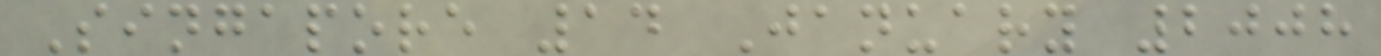Singapore 14 January 2008
